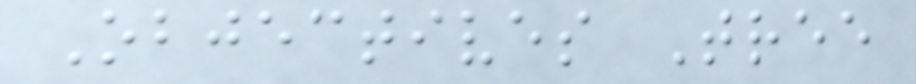Objectives Tree
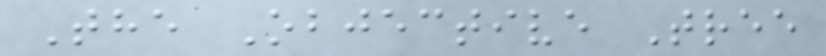The Objective Tree
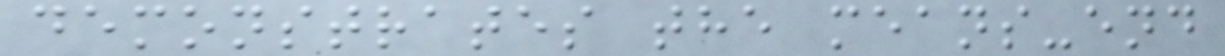demonstrates the means-end
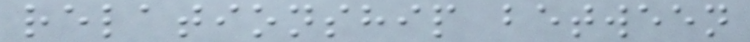relationship between
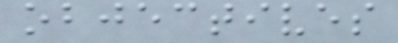objectives
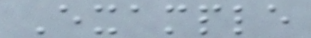Example
